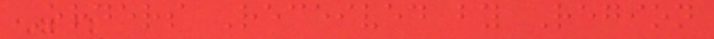Orders Received by Region
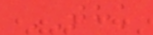THK
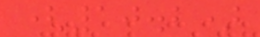(10.2)
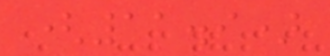(11.9)
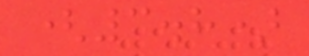(3.8)
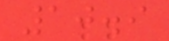10.9
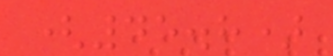(45.8)
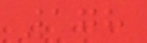178
